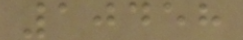10458
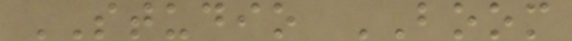STUDIO BOOM
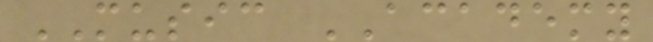MUSIC ACADEMY
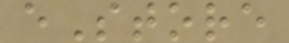eStore
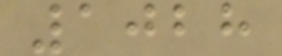1028
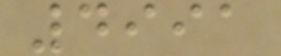4991
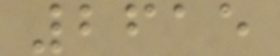2615
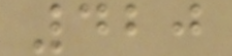420
